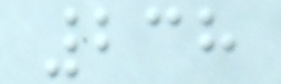238
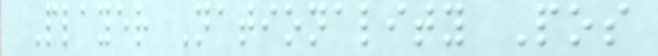Player Nationality Pos
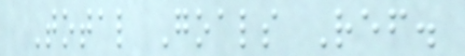Total Goals Ref.
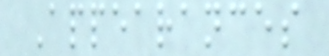Appearances
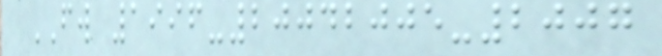FW 1996-20042005-2007
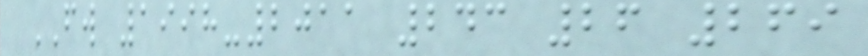FW 1998-2011 243 26 269
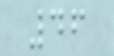46
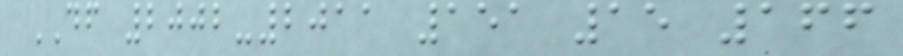DF 2002-2011 151 15 166
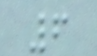6
